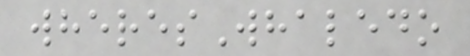wheresWhaledo
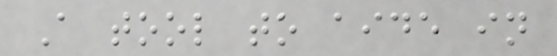A tool to aide in
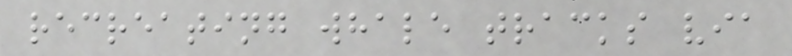recreating whale tracks via
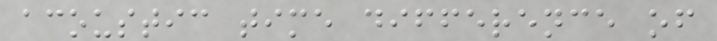acoustic time difference of
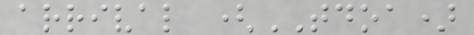arrival (TDOA)
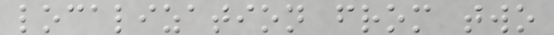localization from two
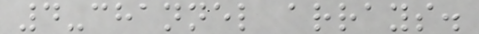4-channel arrays.
